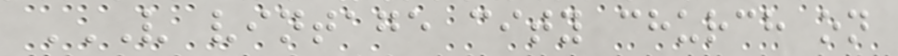V VINTAGE CITY CHURCH ON
